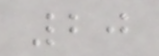20
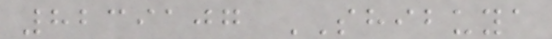8239107 SHIBUYA
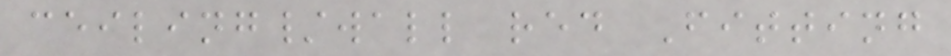ceiling/wall red Fitting
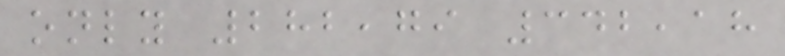only 282,79 342,18
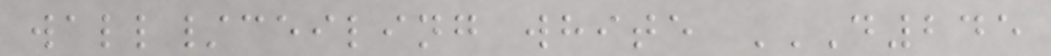wall/ceiling white D245
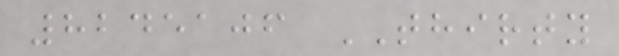8245106 THIRTY
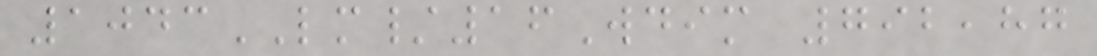1043LM/16Wdim 792,87
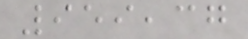959,37
